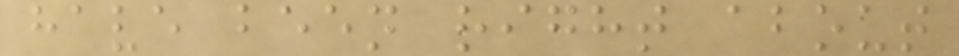have been right about
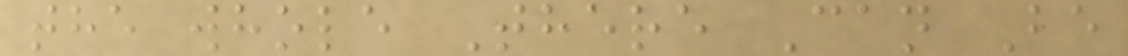the whole There Can Be
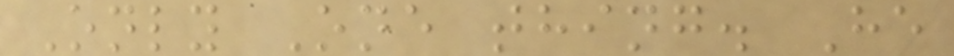Only One thing. He
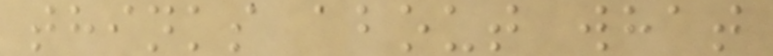thinks about what
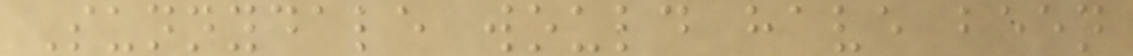Sunnydale would have been
